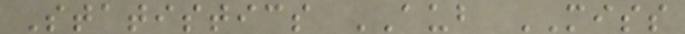Statistics AUB MISS
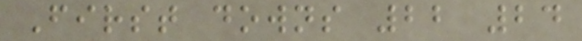First downs 22 24
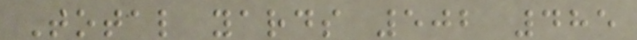Total yards 502 485
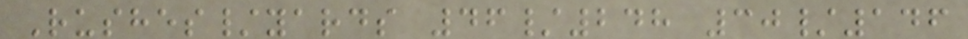Rushes/yards 46/248 30/146
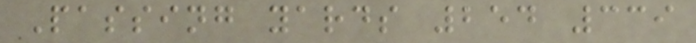Passing yards 254 339
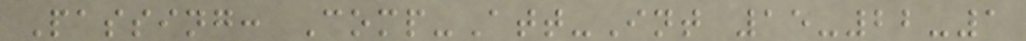Passing: Comp-Att-Int 15-22-1
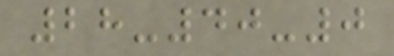28-40-0
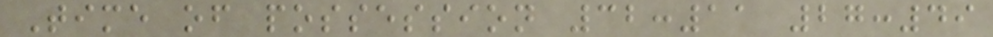Time of possession 32:11 27:49
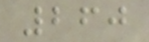260
